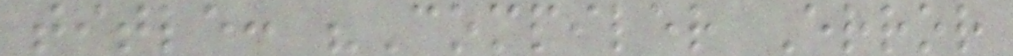title: "Compiler Error
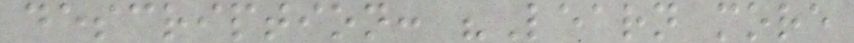description: "Learn more
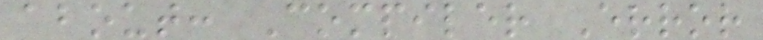about: Compiler Error
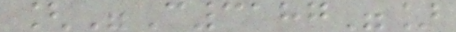["C3187"]
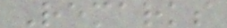Remarks
